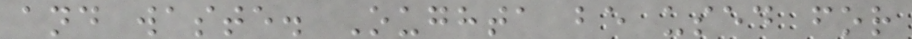and waste. Oughta be used for
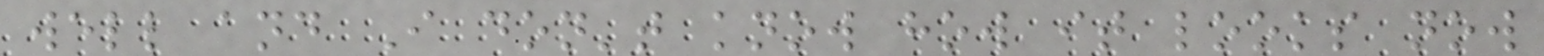well and I don't know how it looks now
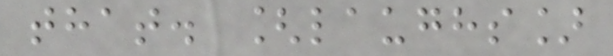that. [laughs]
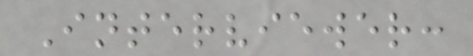Interviewer:
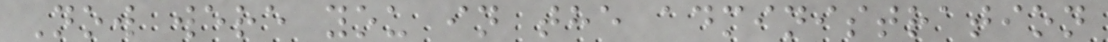Now were you in the administration
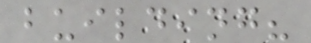building?
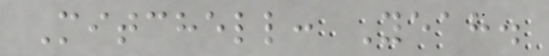Mitchell: Yeah.
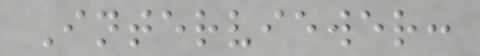Interviewer:
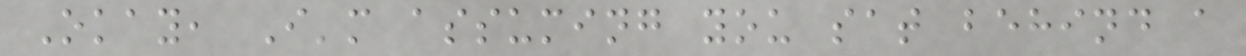Okay, I'm assuming you sat behind a
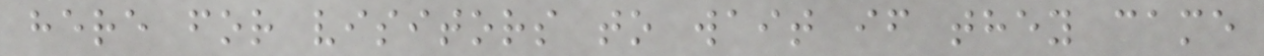here for visitors to wait if they came
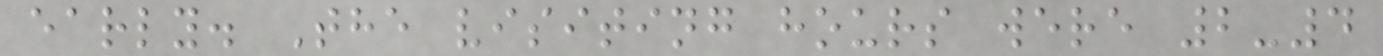early. The visiting hours were 2-4
